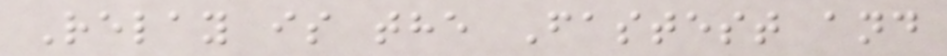Relay is the Fastest and
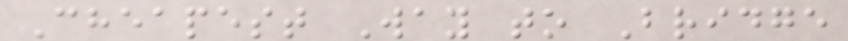Cheapest Way to Bridge
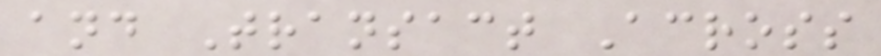and Transact Across
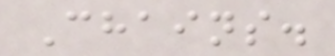Chains.
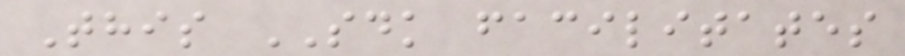This SDK facilitates
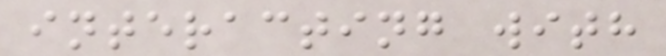interacting with
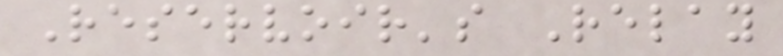Reservoir's Relay
